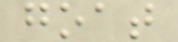goat
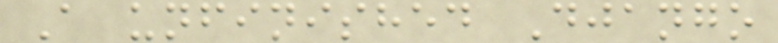A unfinished Django
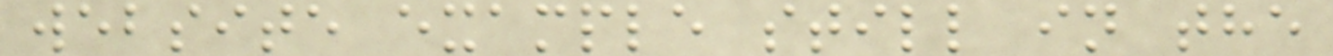website example still in the
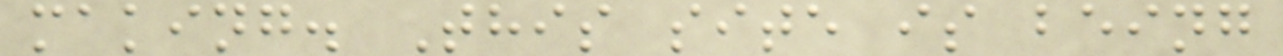making. This site is being
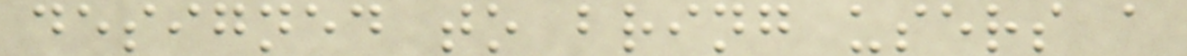designed to bring users a
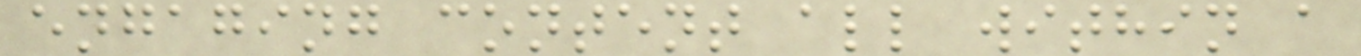engaging content all within a
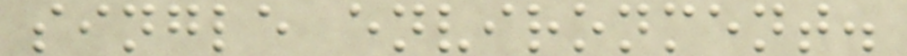single environment.
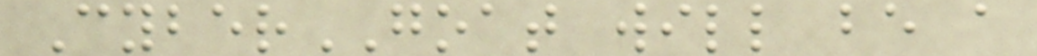CyberGOAT will be a
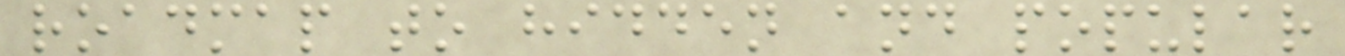roadmap to hidden and popular
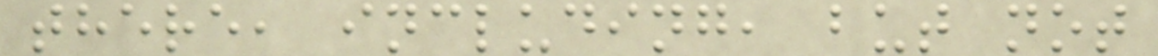there, including, but not
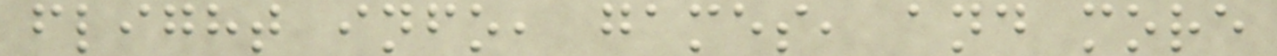flight info, games, and more
